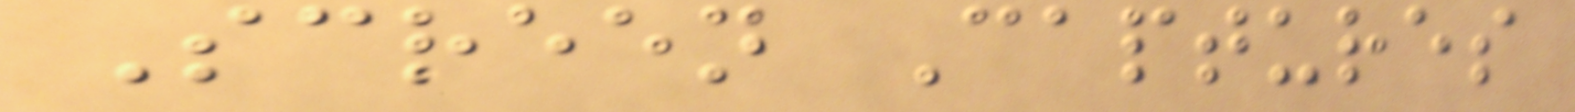Screen Captures
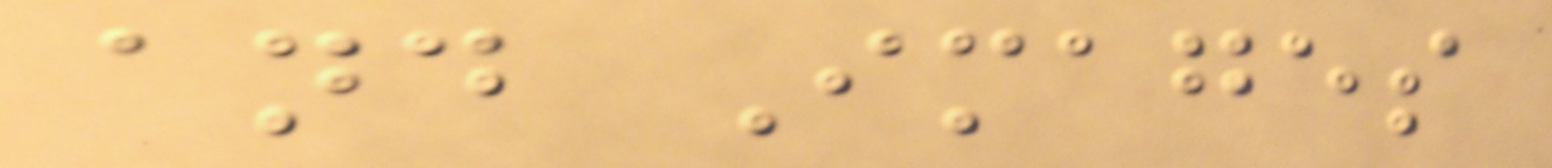and Images
